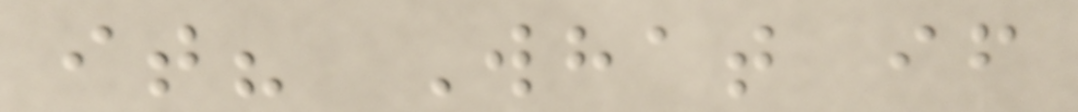it? What if
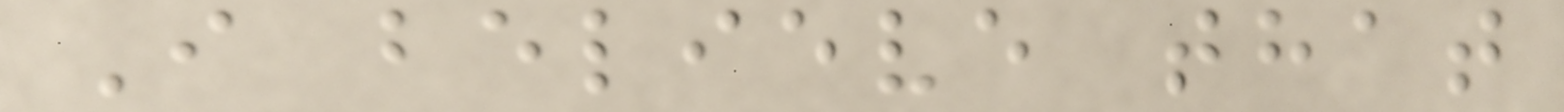I believe that
